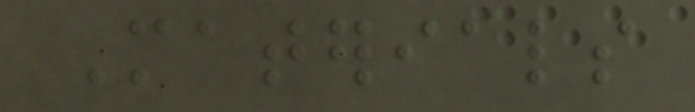Materials
